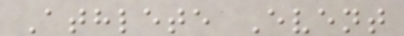Athlete Event
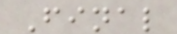Final
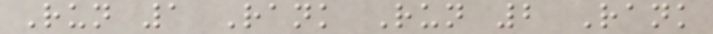Run 1 Rank Run 2 Rank
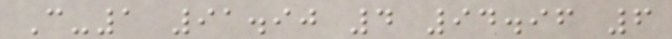C-1 91.90 4 94.96 6
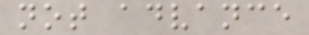not advance
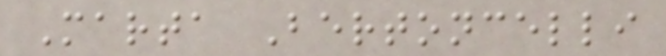Marta Bertoncelli
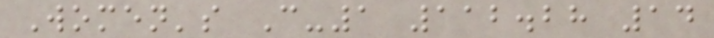Women's C-1 112.28 14
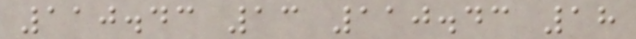110.43 13 110.43 18
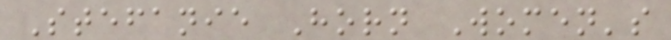Stefanie Horn Women's
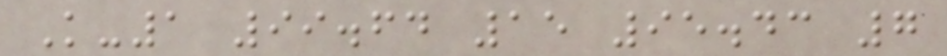K-1 99.64 15 95.43 7
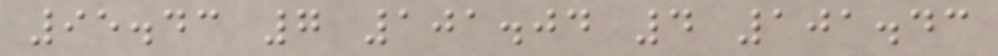95.43 7 101.04 4 101.43
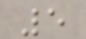5
